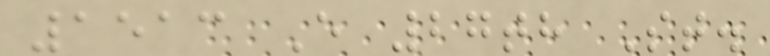1513 E 27th St.
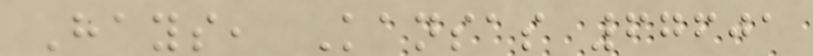Hays, Kansas 67601
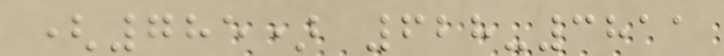(785) 628-3811
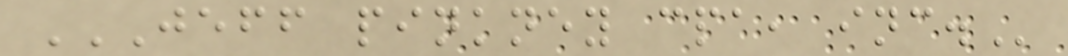JEFF PINKNEY CPA, INC.
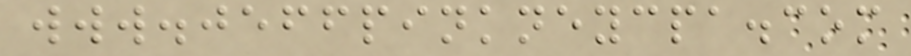www.jeffpinkneycpa.com
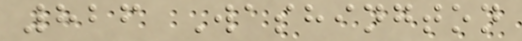826 Washington
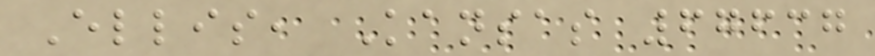Ellis, Kansas 67637
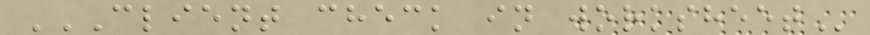CLIENT CHECK IN WORKSHEET
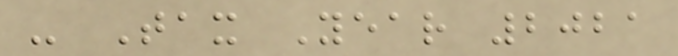- Tax Year 2021
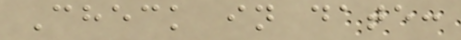Check in date:
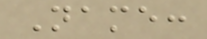Name:
